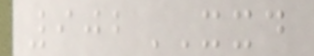902XXD
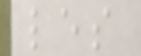les
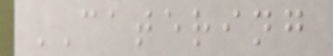CATERING
